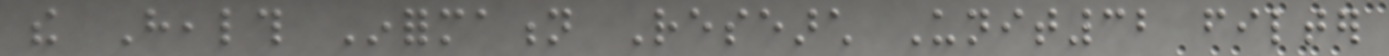the Health Information Research Unit32 filter
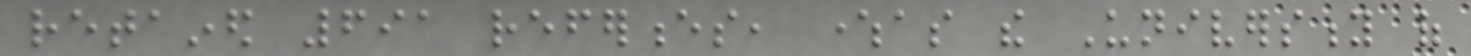retained 691 references, whereas the University of
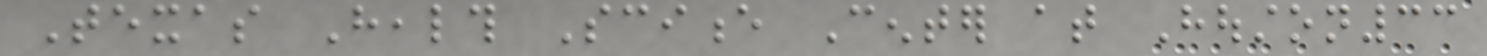Texas Health Science Center at Houston33
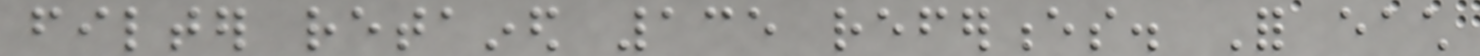filter retained 135 references. For each
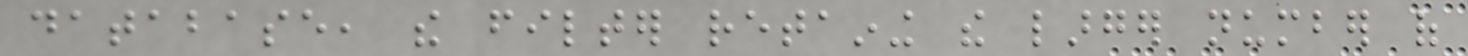database, the filter retaining the larger number of
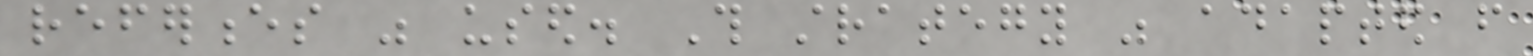references was used. This strategy was adapted from
